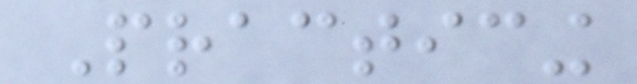Practicing
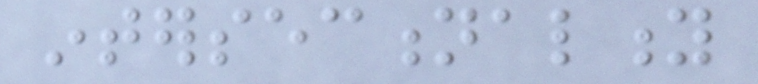intersectionality
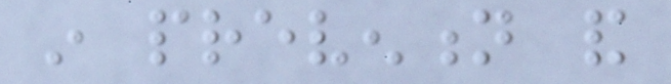in prevention and
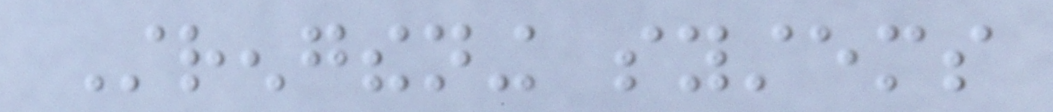Strengthening systems
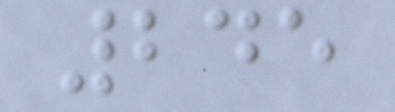245
